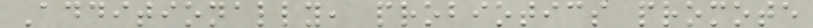Additionally, probiotics promote
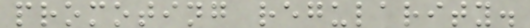promoting regularity.
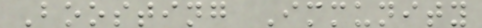Boosting Immunity
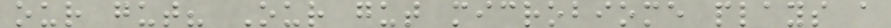our gut? Our gut microbiome plays a
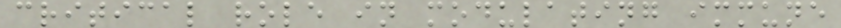critical role in modulating immune
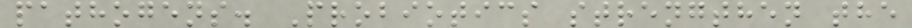pathogens. Probiotics strengthen the
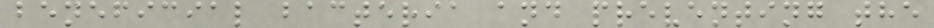beneficial bacteria and preventing the
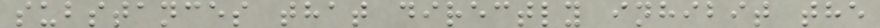substances that directly inhibit the
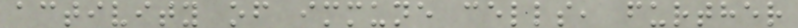activity of immune cells, further
